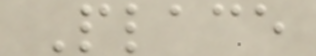Place
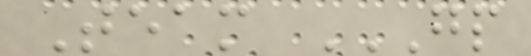Team GP
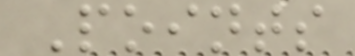Points
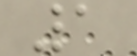1
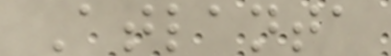Atlanta
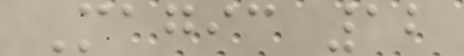Magic 12
